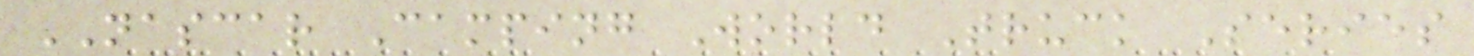NASCAR Camping World Truck Series
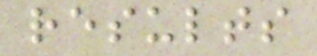results
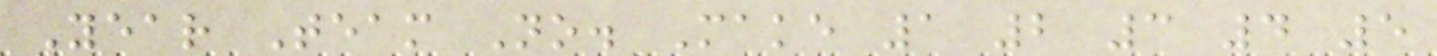Year Team No. Make 1 2 3 4 5
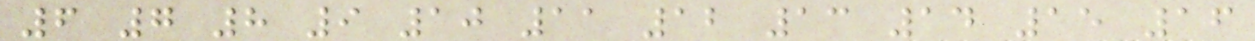6 7 8 9 10 11 12 13 14 15 16
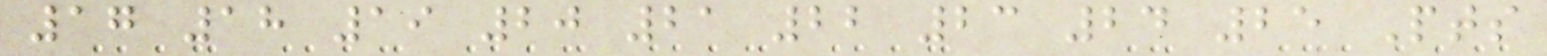17 18 19 20 21 22 23 24 25 Pts
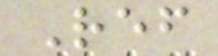Ref
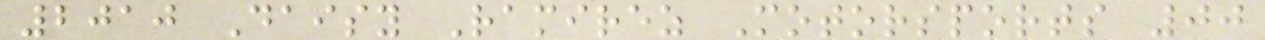2010 Daisy Ramirez Motorsports 00
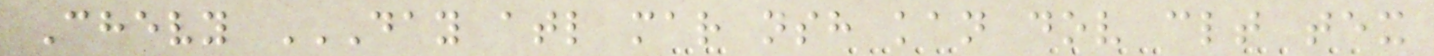Chevy DAY ATL MAR NSH KAN DOV CLT TEX
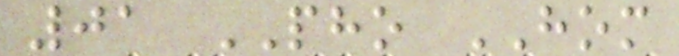01 PHO HOM
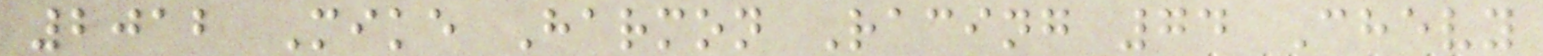2012 Mike Harmon Racing 74 Chevy
